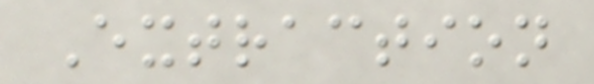Extraction
